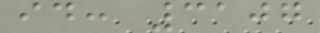id: 3107
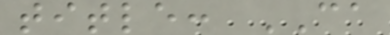title: CA
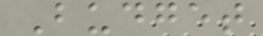Budget
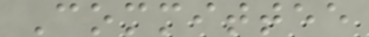Committee
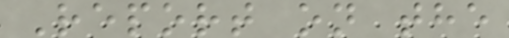Report on the
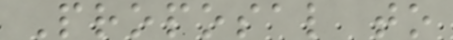Proposal to
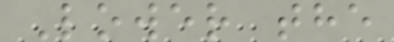Lower the
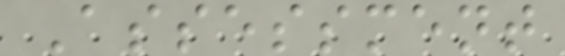Assessment
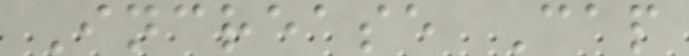Increase Cap
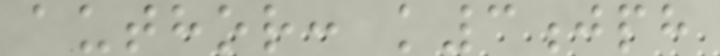author: k3jph
